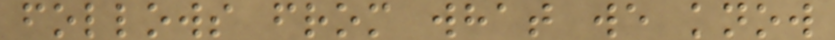follows from what we know
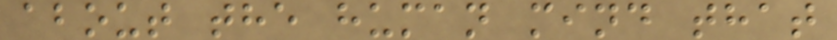about the human mind that
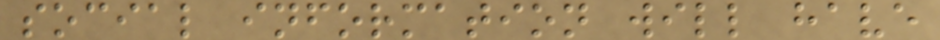social information will have
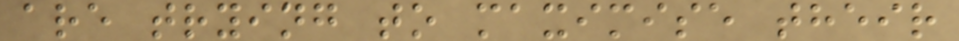are trying to maximise their
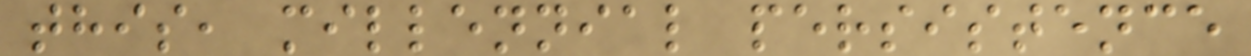this, millennial persistence
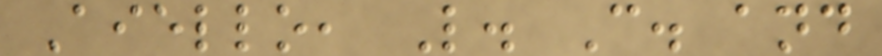Aiello, L. C. and
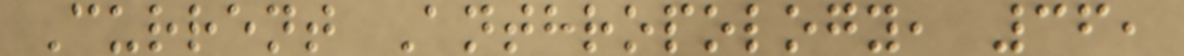Current Anthropology, 36,
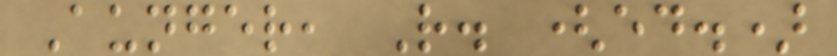Aunger, R. (ed.)
